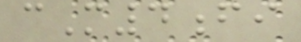cM4fi
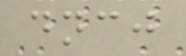dncj
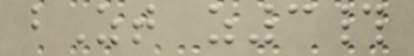bZt z3#
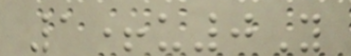1+u0Y
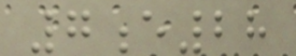7e28
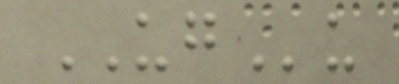UGu
